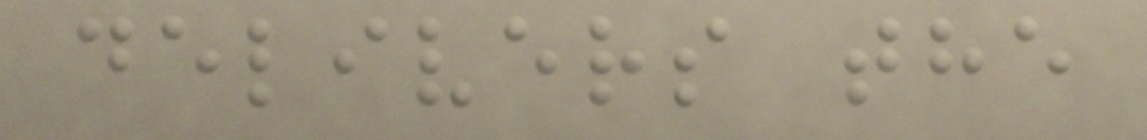delivers the
